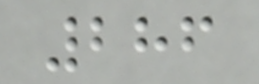286
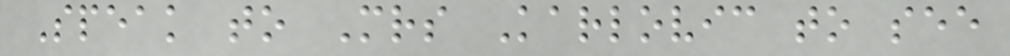Speak to Mrs Karlovic to see
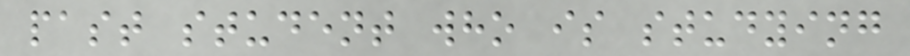past student who is studying
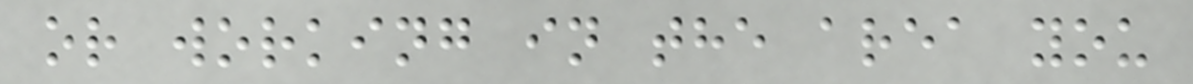or working in the area you
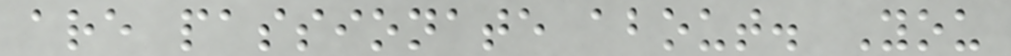are passionate about. You
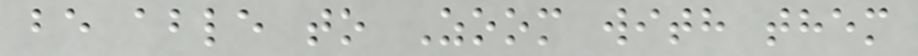be able to Zoom with them
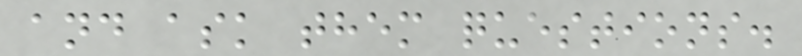and ask them questions.
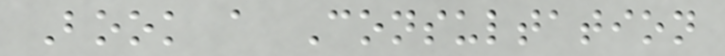Book a Consultation
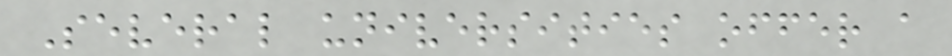Several universities offer a
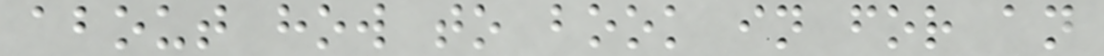about how to book in for an
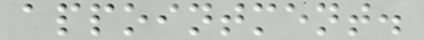appointment.
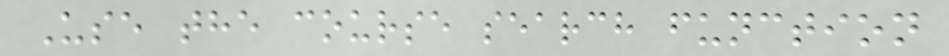Use the course search function
